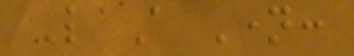Last Name:
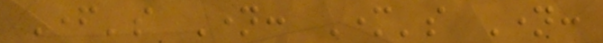Father's Name: Mother's Name:
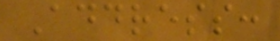Address:
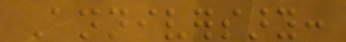Anniversary:
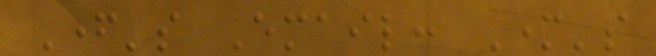Father's Email: Mother's
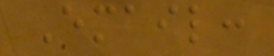Email:
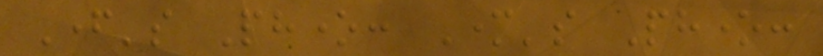Father's Phone: Mother's Phone:
